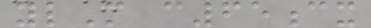ylM c65cx
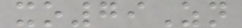xo79Zn
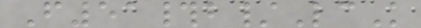F51#b/LcK
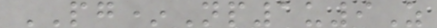PG*Np1u9Z
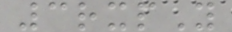3rxpY
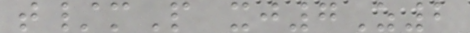t/mP xj7Z2
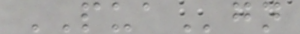PUAgn
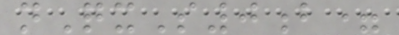nQxS0b=
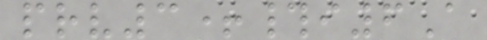prv3+#i6A
